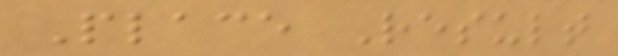Place Result
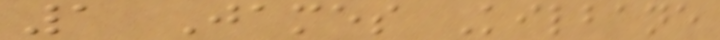1 James Kilbane
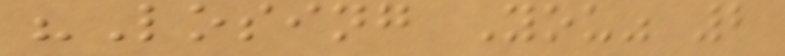"Losing You" 2
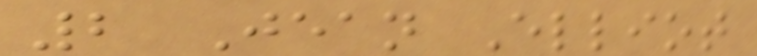2 Jean Elliot
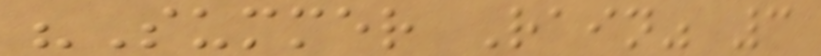"Summer Rain" 3
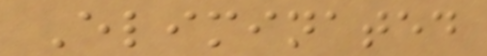Eliminated
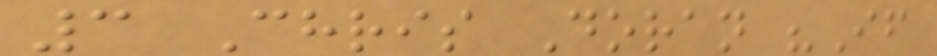3 Chris Doran "If
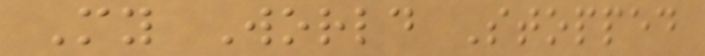My World Stopped
